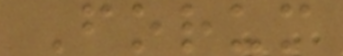Forum
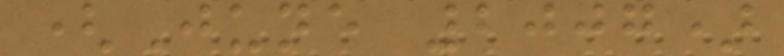(June 2007)
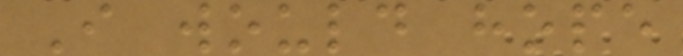I would hope
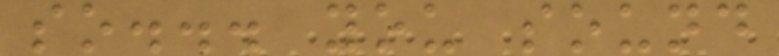so... you sound
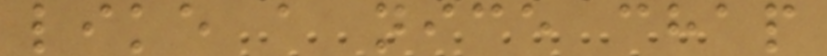like a nice chap
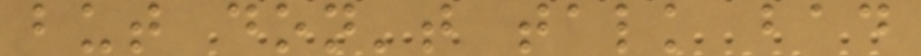but don't talk bad
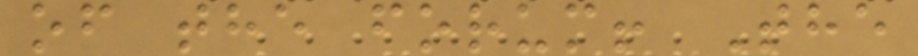of the forum! The
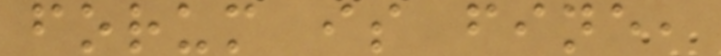forum is fine,
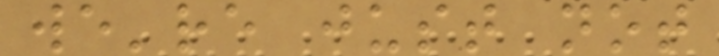we're just not
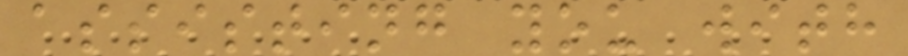assisting you with
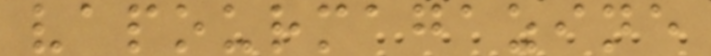vapourmagazine
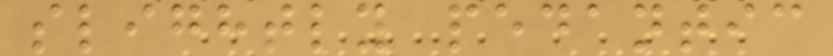slightly pedantic
